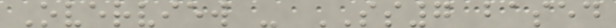Overview - SS7 based
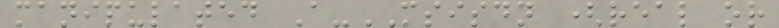manipulated A-MSISDN (real or
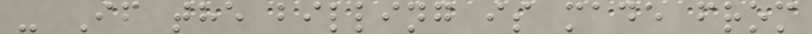- If the billing is made from
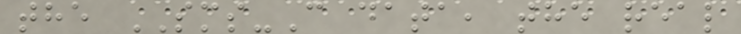the SMS-C data, the real
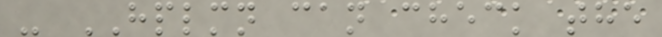- HPLMN can check the
